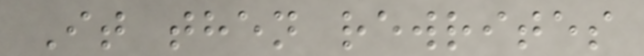It then rewrites
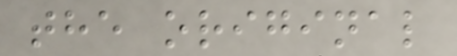the original
